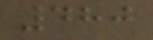480
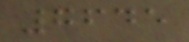7645
